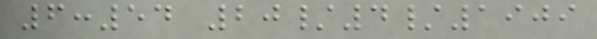6:54 20/4/1909
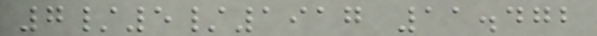7/5/1917 11.472
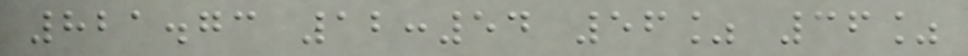821.73 12:54 56% 36%
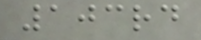103rd
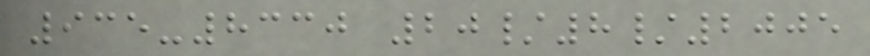935-8330 20/8/2005
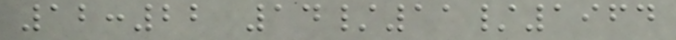12:22 14/11/1964
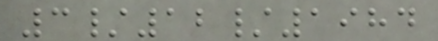3/12/1984
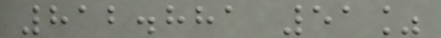812.881 51%
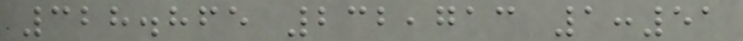328.865 232,713 1:51
